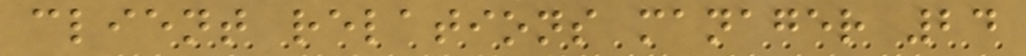client relations manager 24
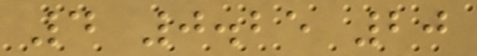4 0.25 20
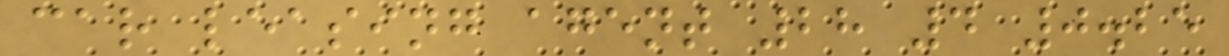car leasing agent 28 4 0.25
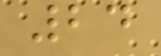24
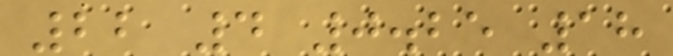22 4 0.25 18
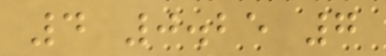4 0.25 7
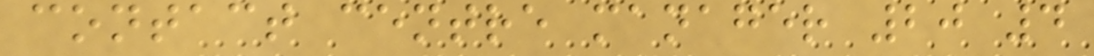contact centre manager 20 4
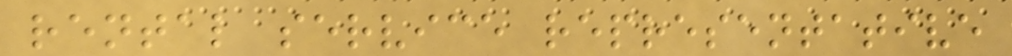rental service representative
